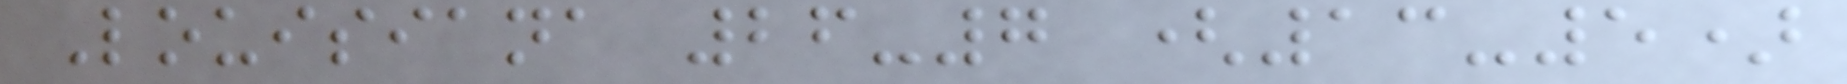Louisiana 26-7 (13-5)
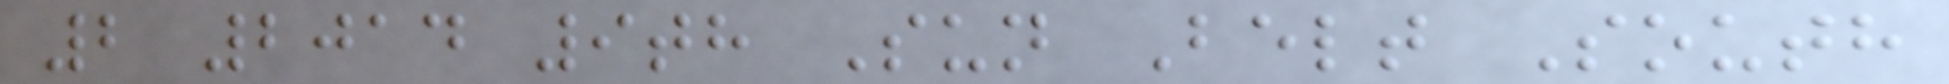2 2014 9th Sun Belt South
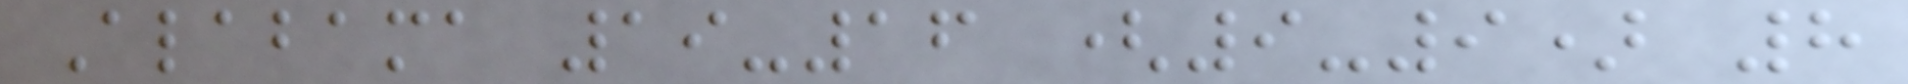Alabama 19-16 (9-9) 8
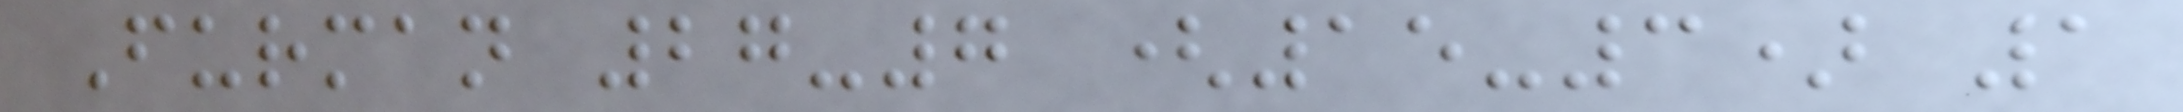Furman 27-7 (15-3) 1
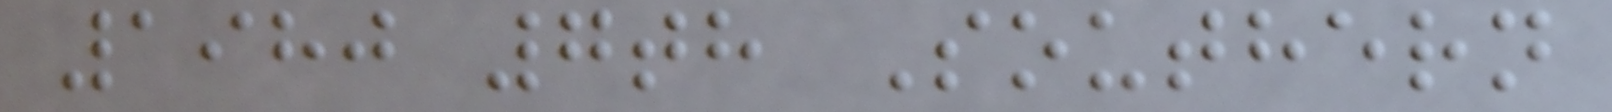1980 7th Southern
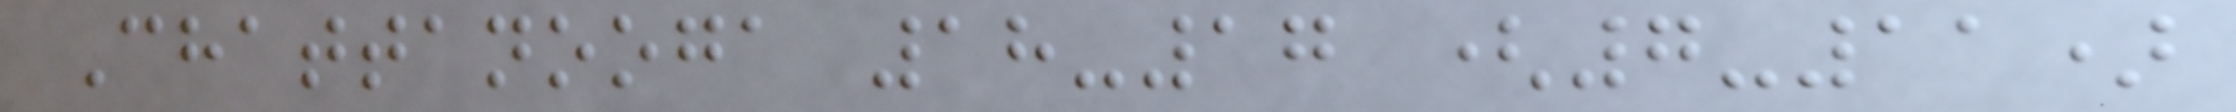Chattanooga 18-17 (7-11)
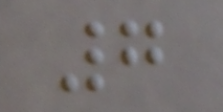7
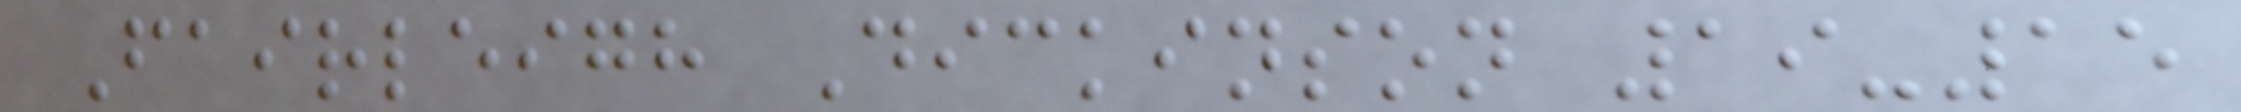Fairleigh Dickinson 19-15
